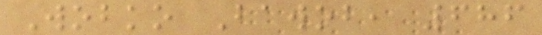Wobko Bawob, 686
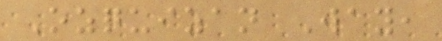Ozquizan Way,
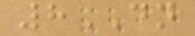8DN
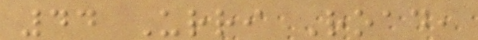44 Urri Road,
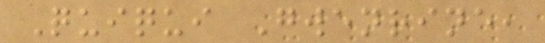Quiqui Gwenrine,
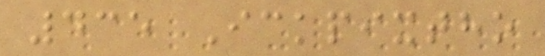435 Ickpixtho
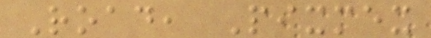Road, Pixmex
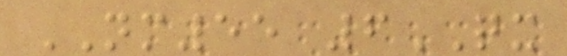NM55 6QX
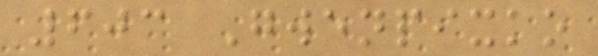603 Gwenpixko
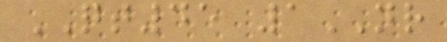QT45 1NR
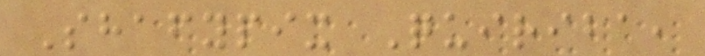Shafypix Quiriba,
